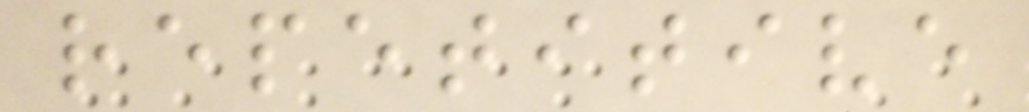repetitive
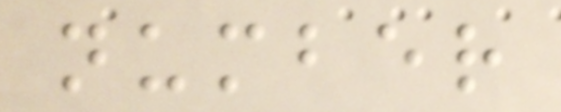number
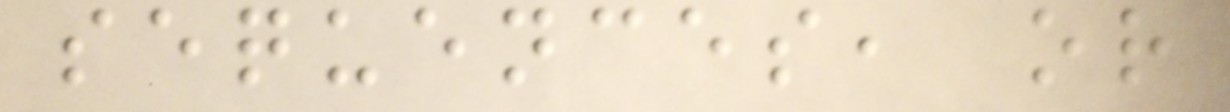sequences, or
